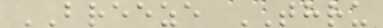BREEZE THRU
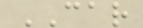CAR
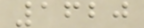1620
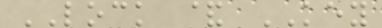LOCK & KEY
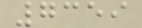7359
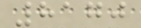8170
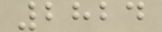2824
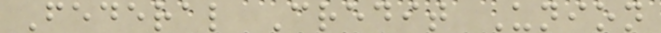Federal Credit Union
